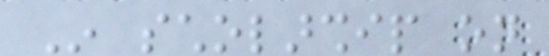In scholarship on
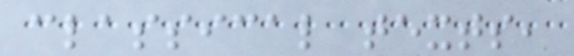classical texts,
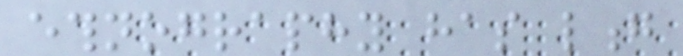ethnography has long
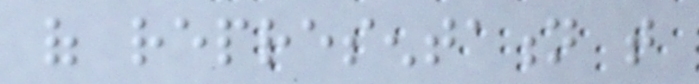of representation that
